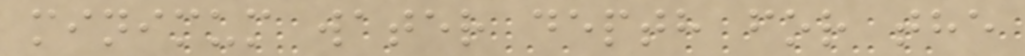minimum water depth for the
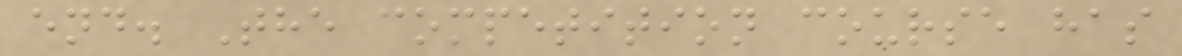end. The competition course has
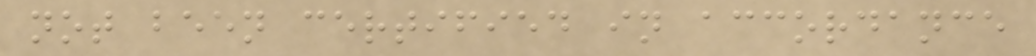not been certified in accordance
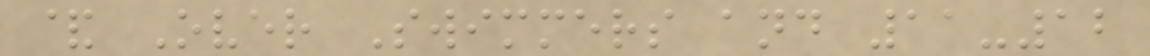& Over Swimmers and 11-12
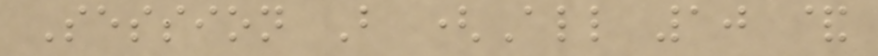Session B (All 10 &
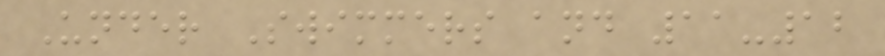Under Swimmers and 11-12
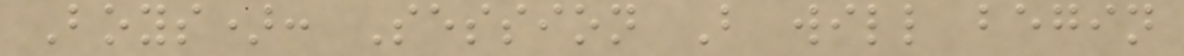Boys): Session B will begin
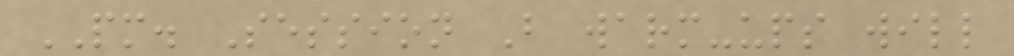PM. Session B warm-ups will
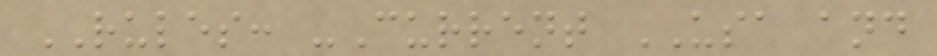RULES: -Current USA and
